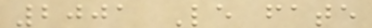2001 Le fate
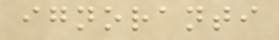ignoranti
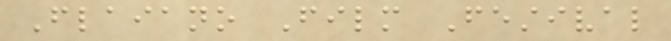Flaiano Film Festival
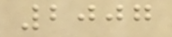2007
